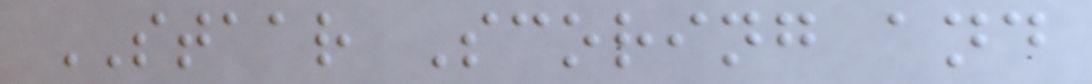STAAR Scoring and
